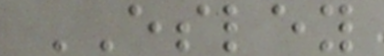ESLEY
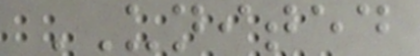UNITED
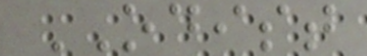ODIST
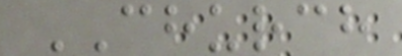CHURCH
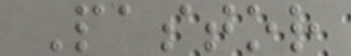Pastor
